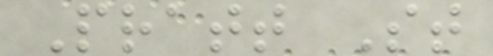Pratt St
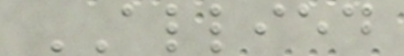ALLIED
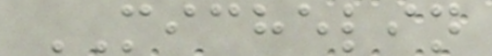MICHELIN
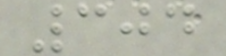304
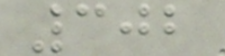302
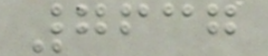7637
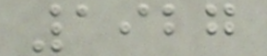1927
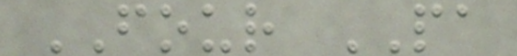FOUR PA
